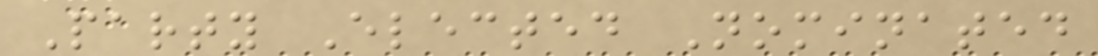Party Elected Nominated
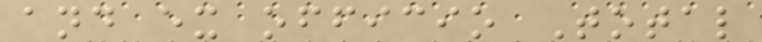and ex officio Total
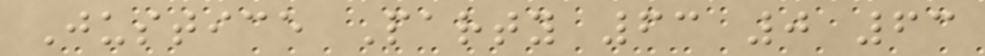Justice Party 63 0 63
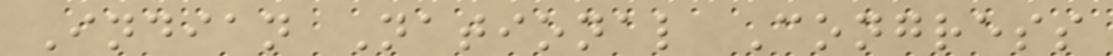Indian National Congress
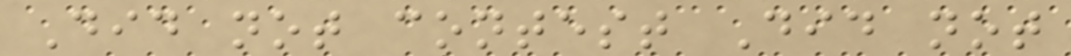Did not contest Did not
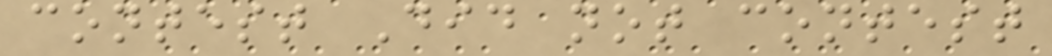contest Did not contest
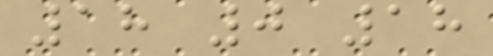18 0 18
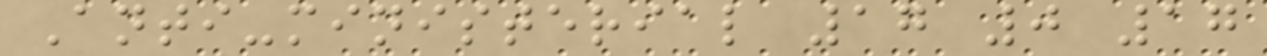Anti-ministerial 17 0 17
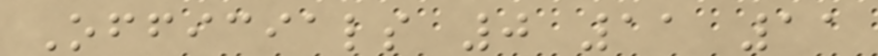Officials 0 11 11
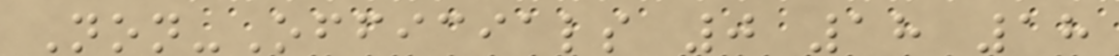Non-Officials 0 18 18
